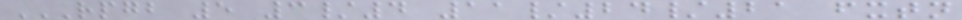RPGB 5 3/4 11/24/21 FXTN
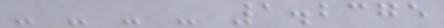- - - - 1.2375
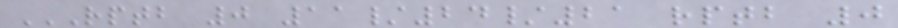RPTB 0 11/24/21 RPTB 0
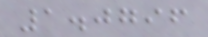1.0796
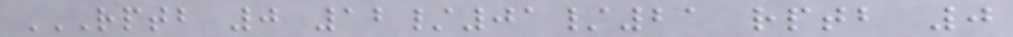RPTB 0 12/01/21 RPTB 0
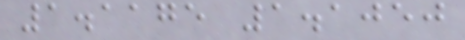1.1175 1.1050
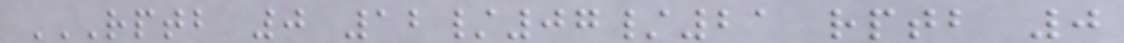RPTB 0 12/07/21 RPTB 0
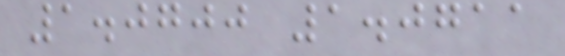1.0700 1.0711
